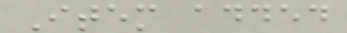Item added
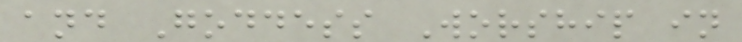and Goddess Worship in
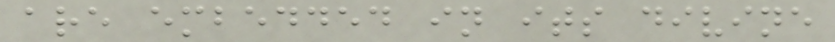are embedded in its divine
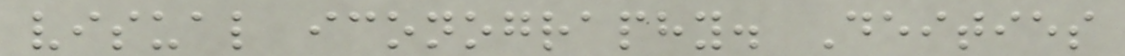visual iconography. Deities
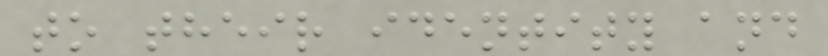to their identity and
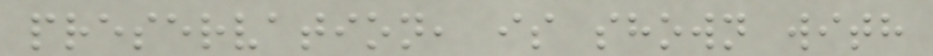preservation, is shown with
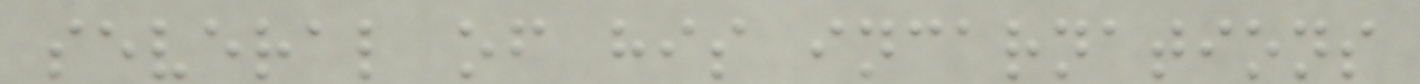several of his incarnations
